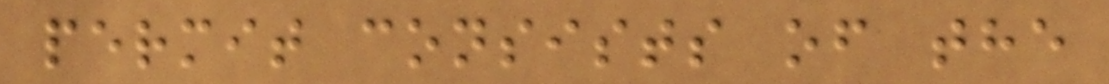permit consists of the
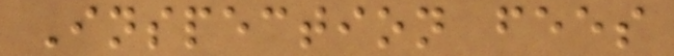Inspection fees
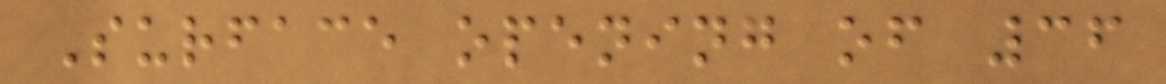Surface opening of 36
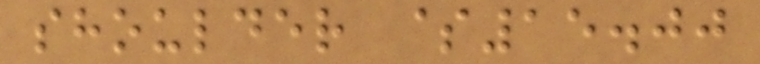shoulder $15.00
